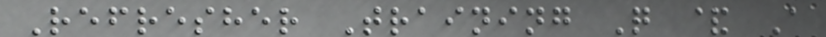Refresher Training Q & A
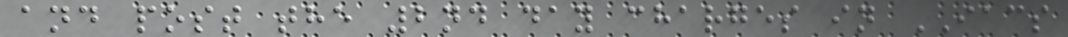and post the 2nd day charges in IACS
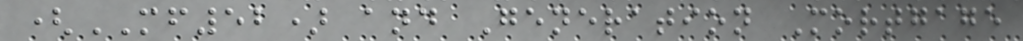(MF52) and Generation Mortgage
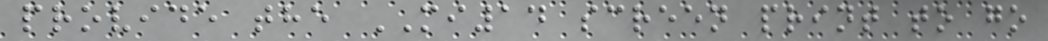provide the MI14 screen print to go
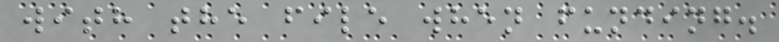with the file when funding.
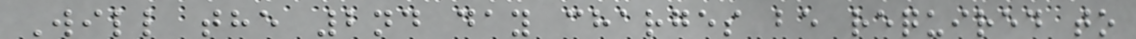Will the 2nd day charges be required to
